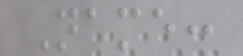Name:
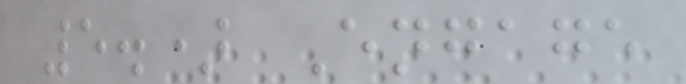5.) Engage
